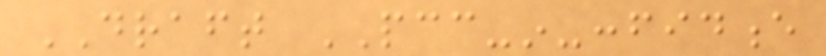DRAFT PCC-in-confidence
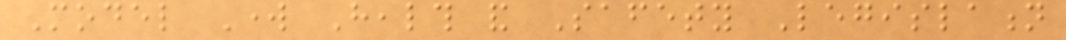Model Work Health and Safety Legislation
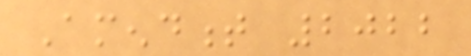Amendment 2022
